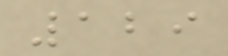129
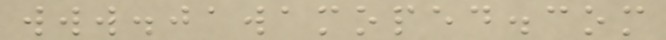www.jawamoped.com
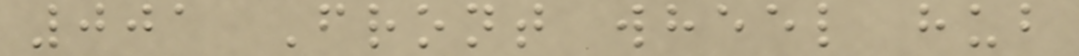001 Front wheel hub
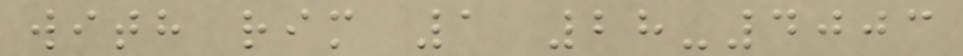with rim 1 28-4003
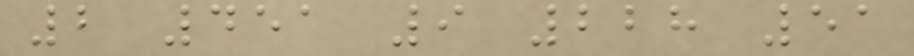2 451 9 228 51
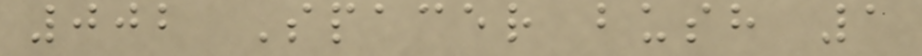002 Spacer bush 1
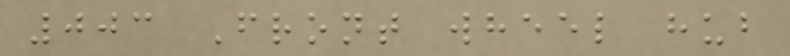003 Front wheel hub
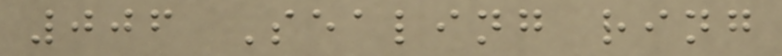006 Sealing ring
